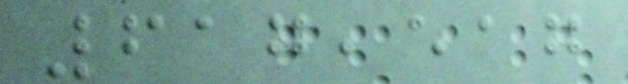617,517
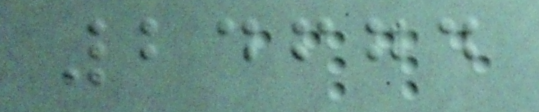24674
